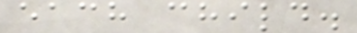each child.
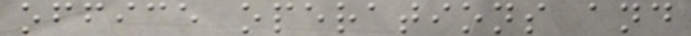office operations and
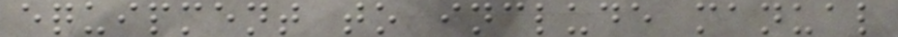equipment to include manual
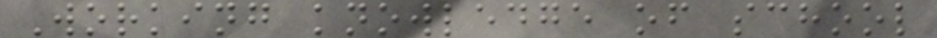Working knowledge of school
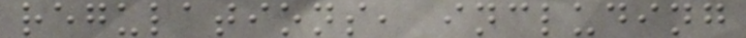regulations, including
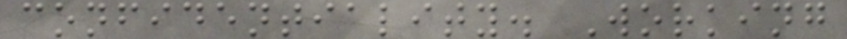confidentiality. Working
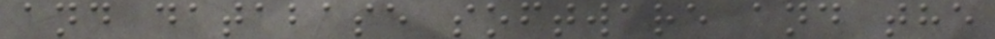and database software and the
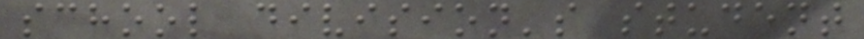school division's student
